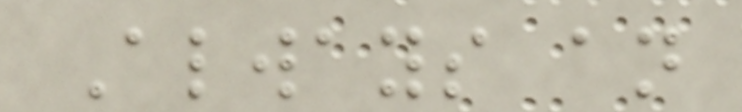Always an
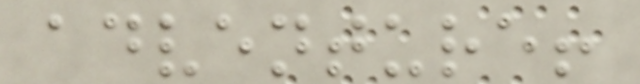adventure!
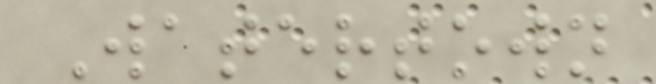Watertown
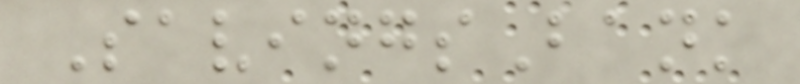SavingsBank
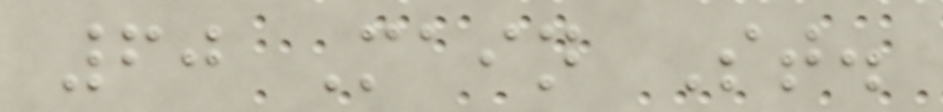60 Main St.
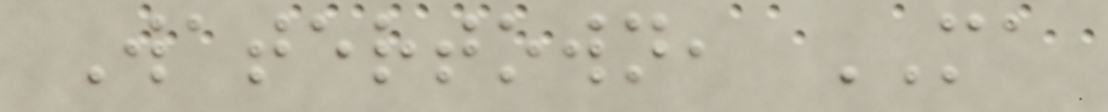Watertown, MA
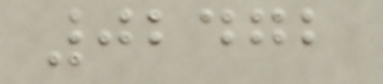02472
